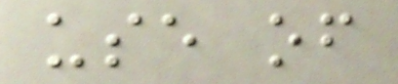use of
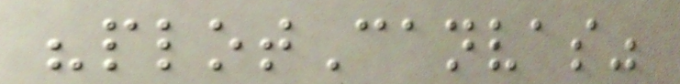"plotCanvas"
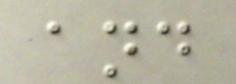and
